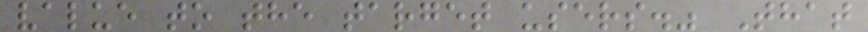value to the target users." That
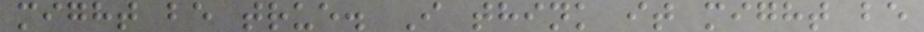might be true. I think it might be
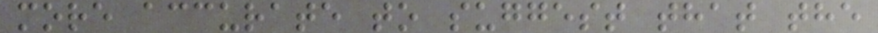more accurate to suggest that the
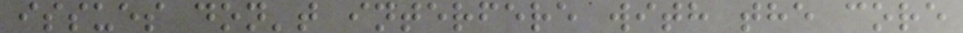issues don't interfere with the core
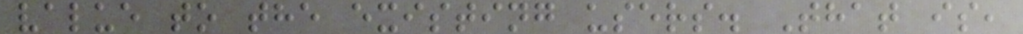value to the existing users. That is,
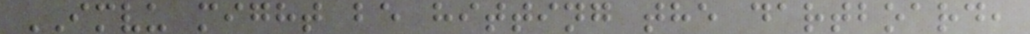IMVU might be hitting the dartboard,
